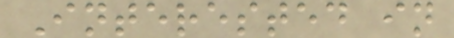Interested in
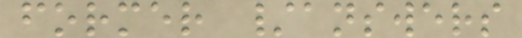former /answers
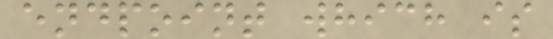endpoint which is
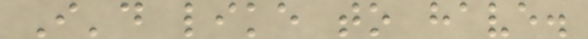I'd like to have.
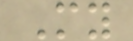My
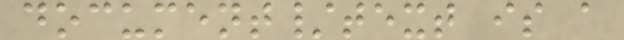document/text is a
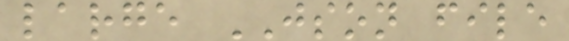large JSON file
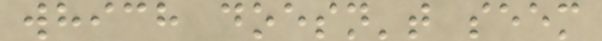which doesn't seem
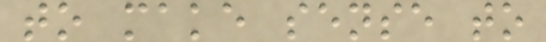to make sense to
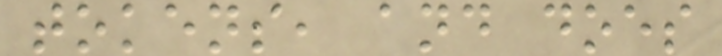tokens, and does
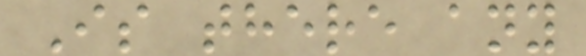Is there any
